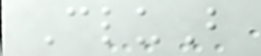CluB
